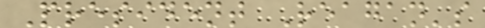President Reagan's
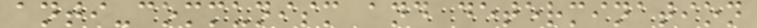anti-communism and determination
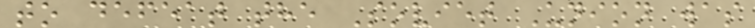to defeat the Soviet Union was
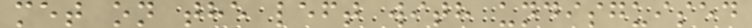met on the left with undisguised
